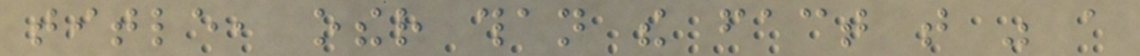title, other than the fact that was a
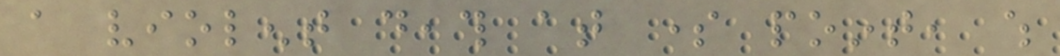a violent death at some point, which
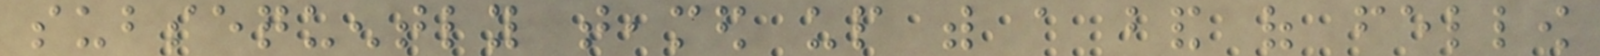subsequently teamed up with a band of fellow
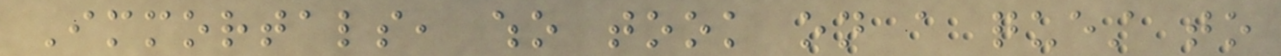Immortals, who took on a quest to
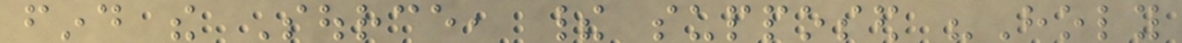find the Source, their supposed "Holy
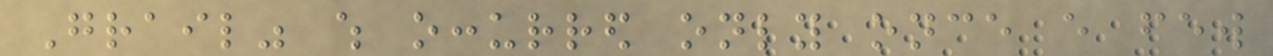Grail" which occurred only once every few
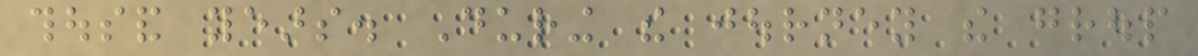thousand years. During the journey the group
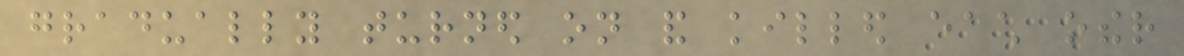gradually turned on and killed each other
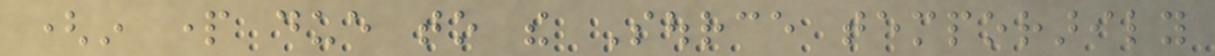(in part due to the Source temporarily
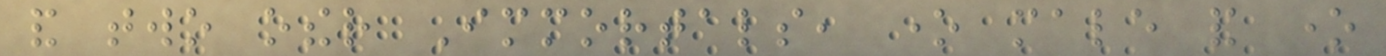and two other Immortals, one male and one
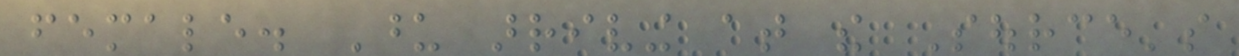female. Upon arriving at the Source's
